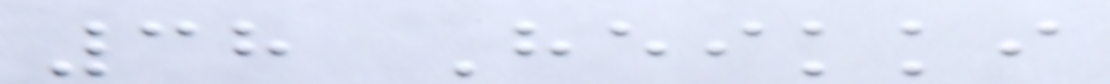38 Heikki
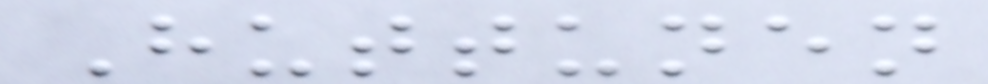Huttunen
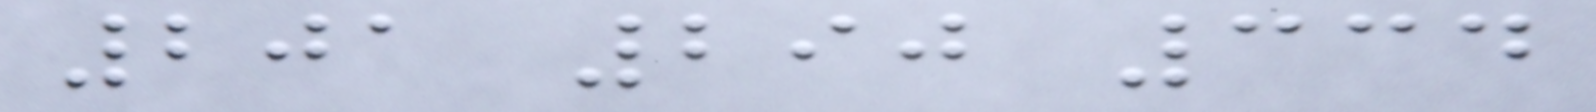201 290 334
